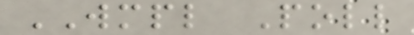WMPL Poll
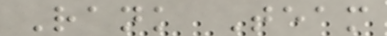Rank Team
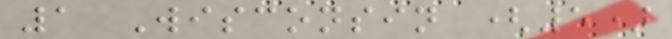1 Wisconsin (5)
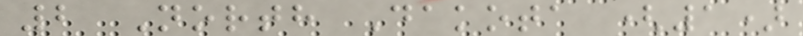2 North Dakota (1)
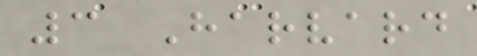3 Harvard
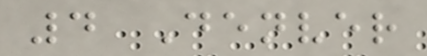4 Denver
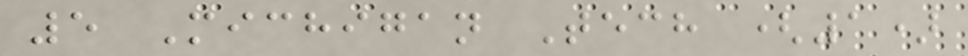5 Michigan Tech (1)
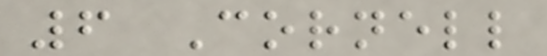6 Cornell
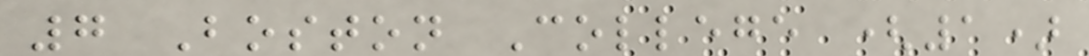7 Boston College (1)
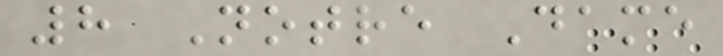8 Notre Dame
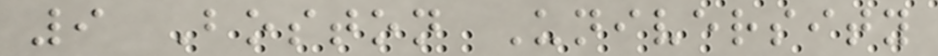9 Boston University
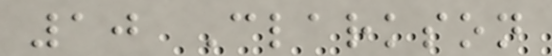10 Clarkson
